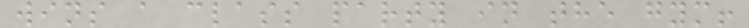wins a class party in the gym!
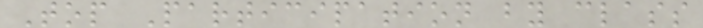Top Participation by class
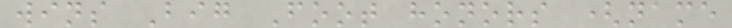wins Big Foot honors (name
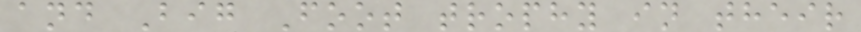and Big Foot trophy in their
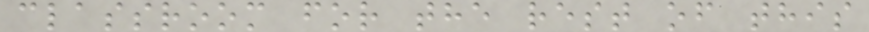classroom for the rest of this
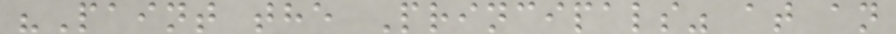"Paint the Principals" at an
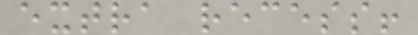extra recess!
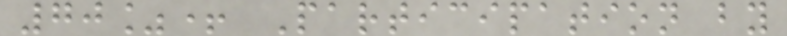70%+ Participation by
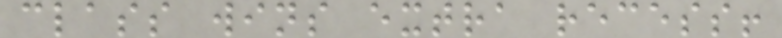class wins extra recess!
